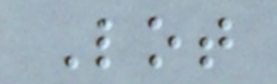Lot
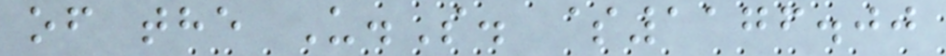of the U.S. $1176.00
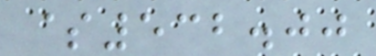$532.00
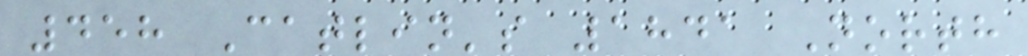458 Catlin's 1841 North
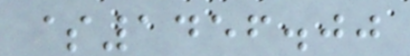$1456.00
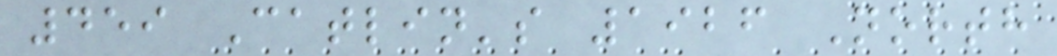459 Catlin's 1926 North
